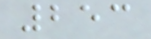253
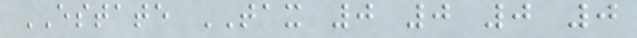ESTATE TAX 0 0 0 0
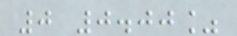0 0.00%
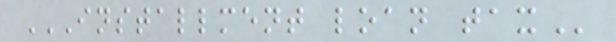INSTALLMENT LOAN TAX
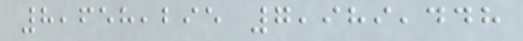8,658,295 7,989,448
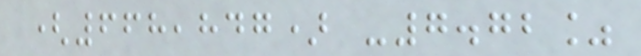(668,847) -7.72%
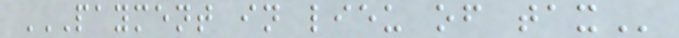PAYMENT IN LIEU OF TAX
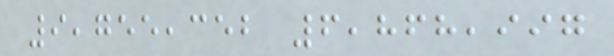9,755,352 6,868,997
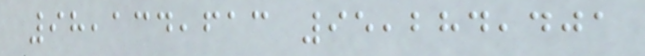98,134,613 95,284,401
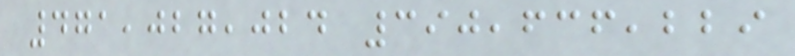471,027,024 390,636,229
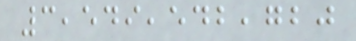3,549,542,720
